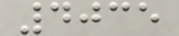4035
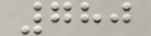780
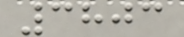3803
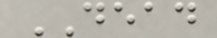DEAD
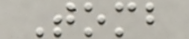Tomb
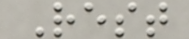Rest
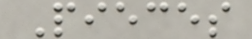Pieces
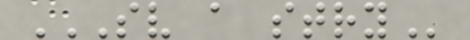SV A STRY
